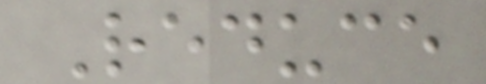Reduce
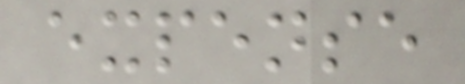expense
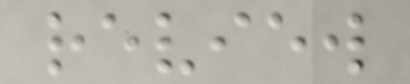review
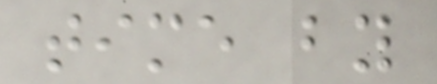time by
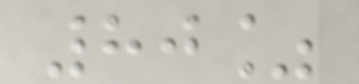80%
